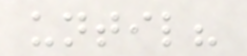until?
